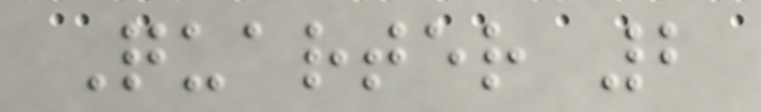Quarter 2
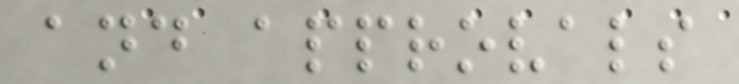and approvals
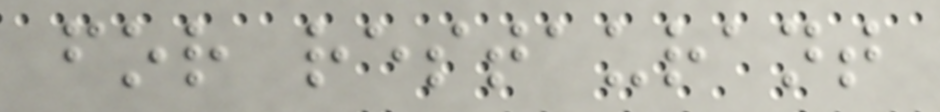for restaurant
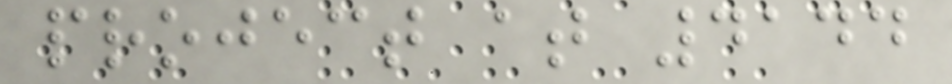project at 4144
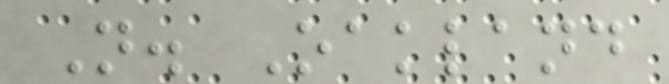N. Oakland
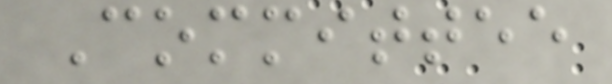Committee
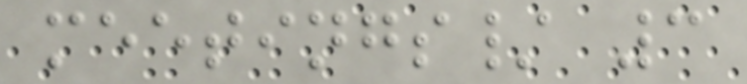meetings/ 3
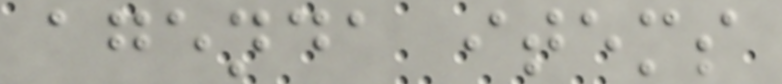agenda items
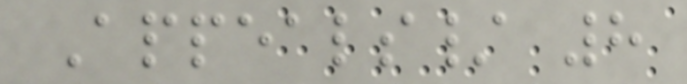Appeals/ 8
